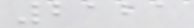2121
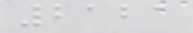2121
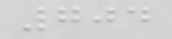704
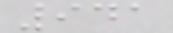941
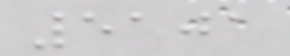5101
